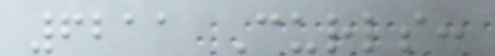6211 Curls:
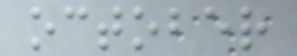october
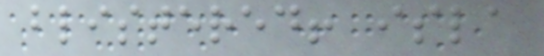blistered! isla
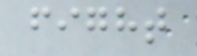fight
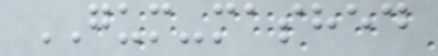GUM-mashed
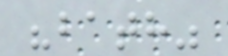"bath"
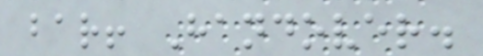bar! Handover.
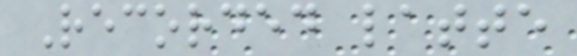Recorded latte
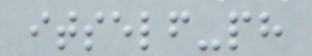itself-ph
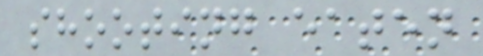shooting eaten
